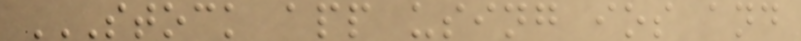STOCK APP USING IOS AND
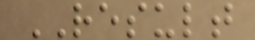RESULT
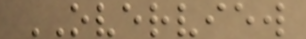OVERVIEW
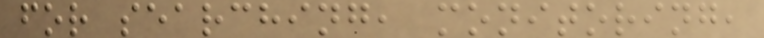for searching, monitoring,
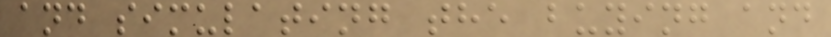and simulating the buying and
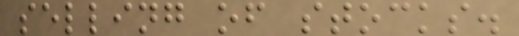selling of stocks.
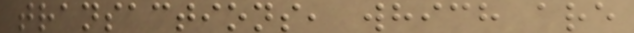transactions, which are
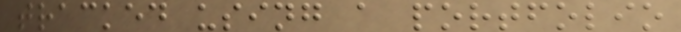tracked using a portfolio
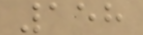158
